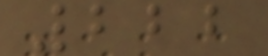222
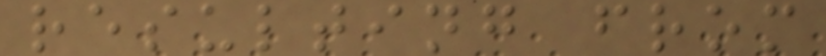resulting from
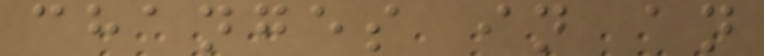changes in an
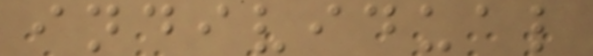individual
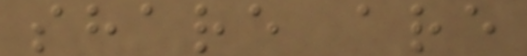share are
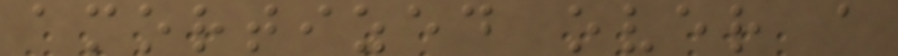amortized over a
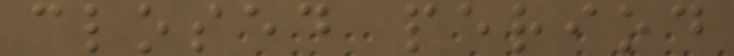closed period
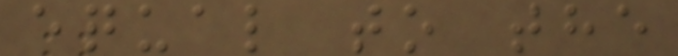equal to the
